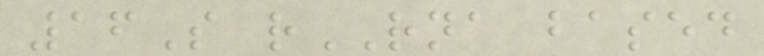16S rRNA based
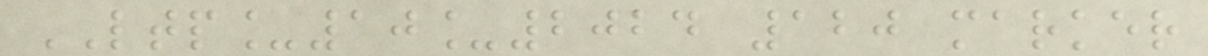LTP_10_2024 120 marker
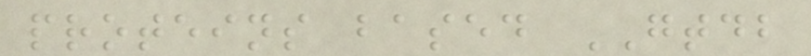proteins based GTDB
